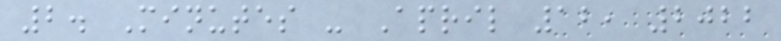2. Minutes - April 12, 2022
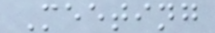Meeting
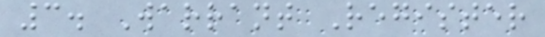3. Warrant Register
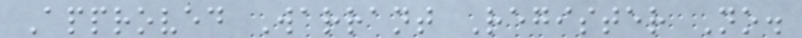Approved Warrant Register No.
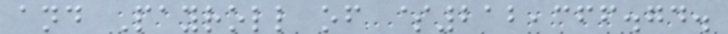and Payroll of $212,366.74.
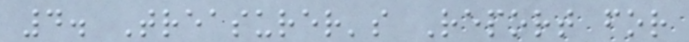4. Treasurer's Report for
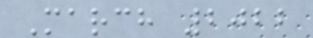March 2022
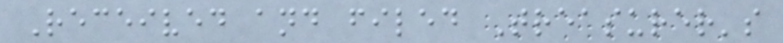Received and filed Treasurer's
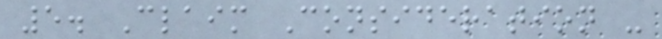5. Claim Consideration -
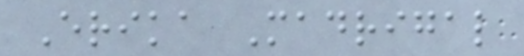Erika Madrigal
